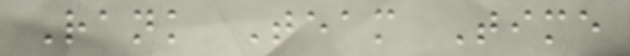Rank Team Time
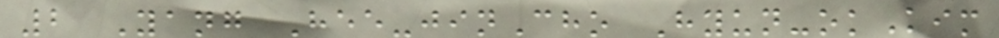2 Yang Hee-jinCho Hyun-okKim
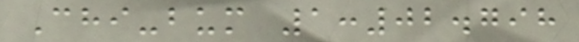Chi-bum 1:02.798
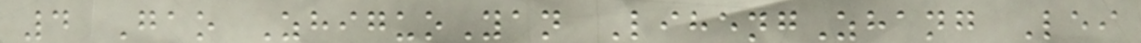4 Gao ZhiguoYan LihengZhang Lei
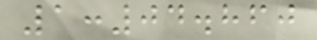1:04.860
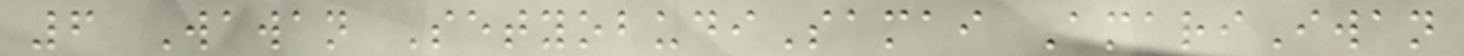6 Wawan SetyobudiSamai AmariIwan
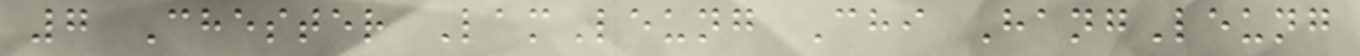7 Chester LamLeung Chi HangLeung
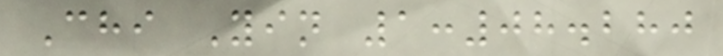Chi Yin 1:08.280
